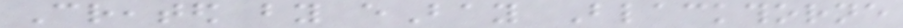Created by eBay Blackthorne
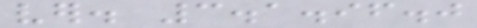ver. 3.1.96.0
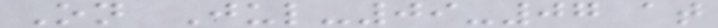On Jul-09-07 at
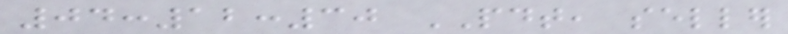04:12:30 PDT, seller
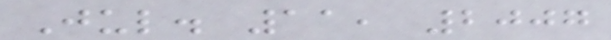Jul. 11, 2007
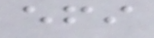efi
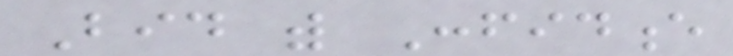Bid with Confidence
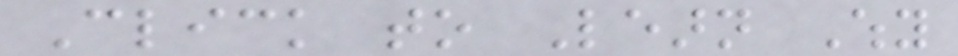Click to Learn Why
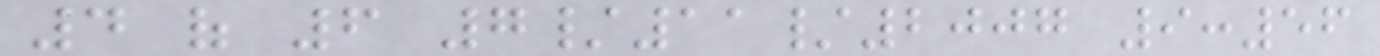4 of 6 7/11/2007 9:56
